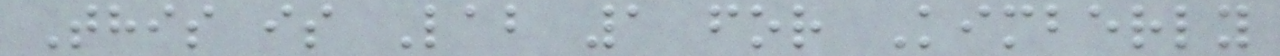This is Lab 1 for Kimberly
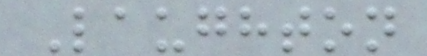Laughton
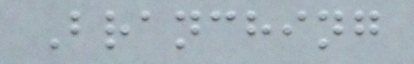Branching
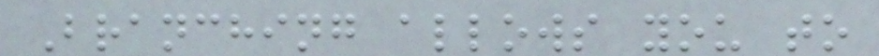Branching allows you to
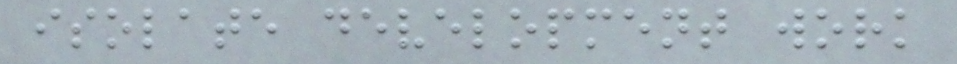isolate development work
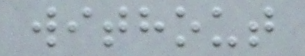without
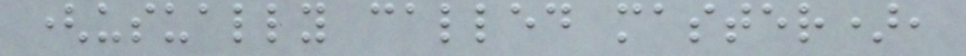(usually called master),
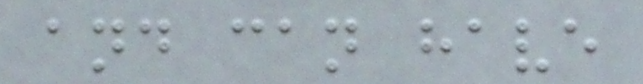and can have
